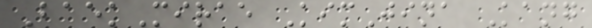BaekMirae KimJina Kang
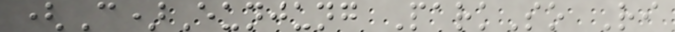(C)Eunjung ParkSo Ri
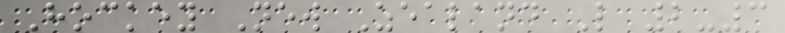Hockey New Zealand L 2-3
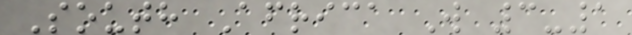South Africa W 3-1
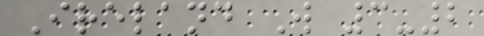Ireland W 3-2
